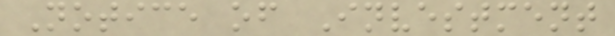Notice of Investment
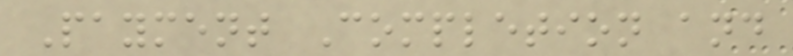Payment Completion and
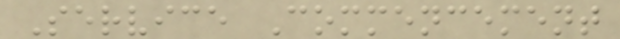Service Commencement
